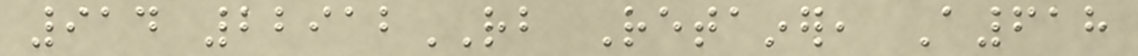914 22912RB Retainer, A618
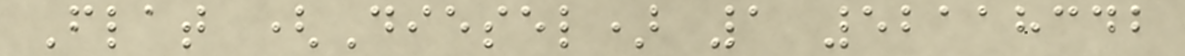Flat (Diesel) 1 52118342
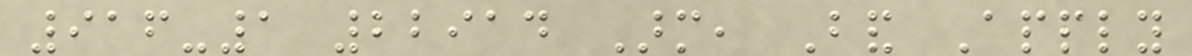916-1 22914 Arm, Band Apply
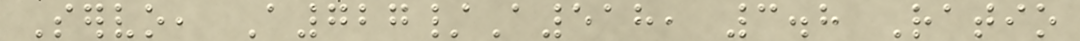Servo, A727/A518, 3.8 Ratio
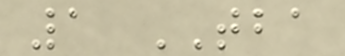1 TBA
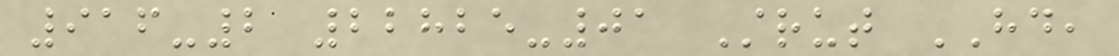916-2 22825-01 Strut HD,
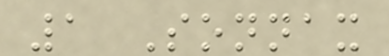1 Sonnax
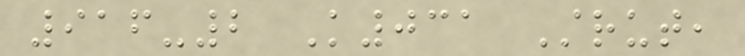916-2 K031 Strut,
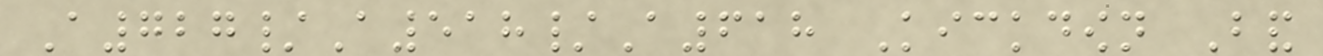A727/A518/A618 Kickdown Band
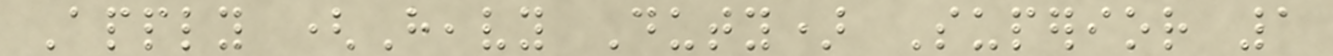Apply (Heavy Duty) Superior 1
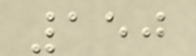150
